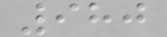980
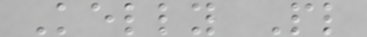Kelly Pl
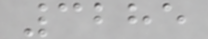3285
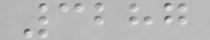3287
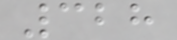328
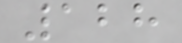128
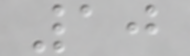10
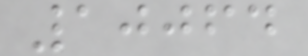10064
